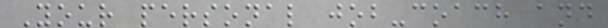Your personal job-coach and
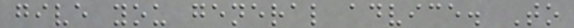give you general advice. To
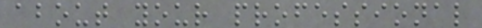about your professional
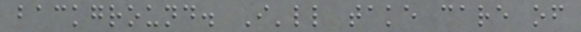background. I'll take care of
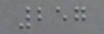257
